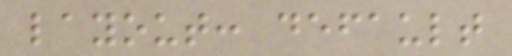layout: default
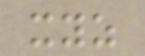xyz
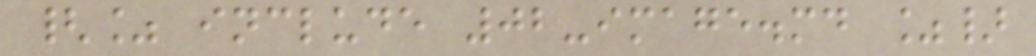{% include 02-image.md %}
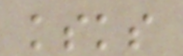ksks
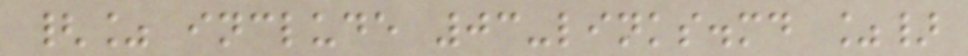{% include 03-links.md %}
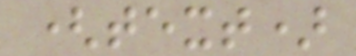(text)
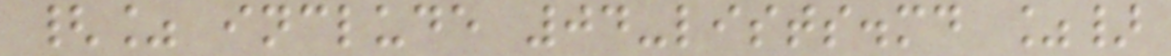{% include 04-lists.md %}
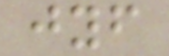jyf
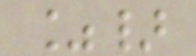%}
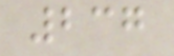237
